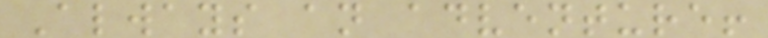Always an adventure!
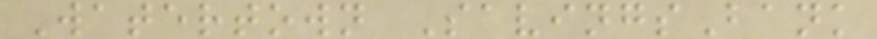Watertown SavingsBank
